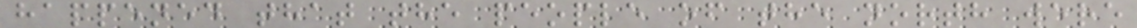happened that the people of the north were
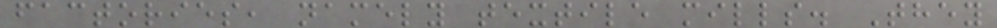factories, namely textile mills. They
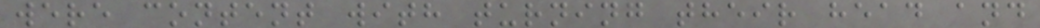were content with turning their head and
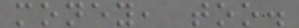money, too.
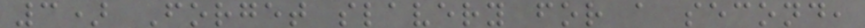3) Forget slavery for a second,
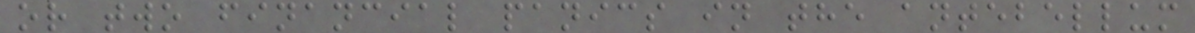or two financial panics in the antebellum
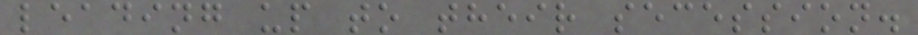leading up to their secession.
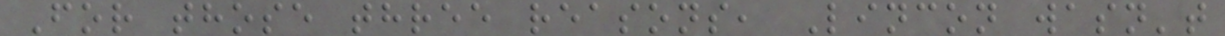For those three reasons, Lincon wasn't
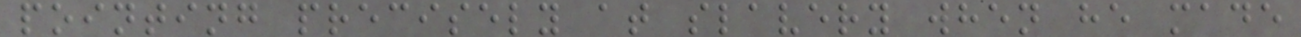pointing precisely at slavery when he made
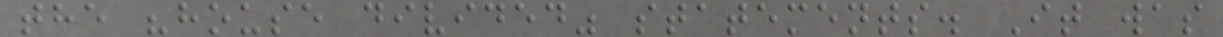the "house divided" statements. It was
